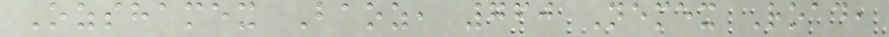Ozshamex Baoz, 760 Nemex Road,
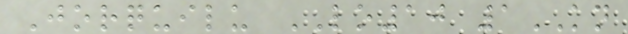Jorquilu LO10 1KN
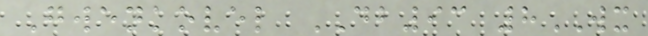Gwenkovel DB93 8WX
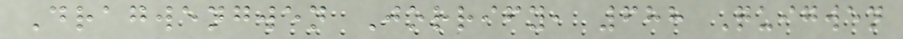Dragwengwen Jorrify, 688 Quigwen
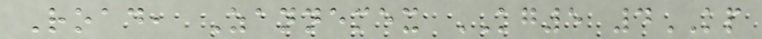Road, Zannemex KG5 4KP
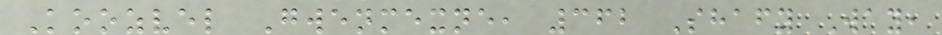Koozvel Gwenmexne, 362 Shafy Way,
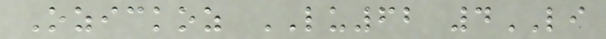Ozickoz LU62 4LI
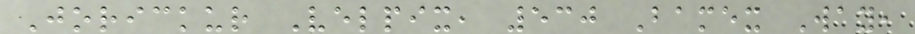Jorickur Velpix, 530 Bamex Way,
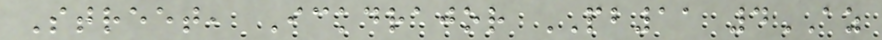Street, Ickdrajor PB11 4AZ
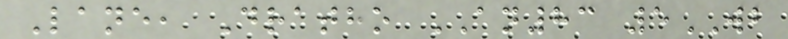Lane, Dratho AN83 5WB
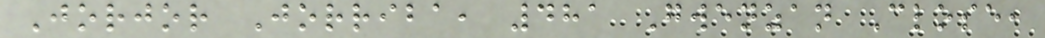Jorjor Jorriba, 481 Gwenzan Close,
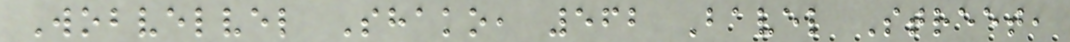Wobvelvel Shako, 562 Bavel Street,
